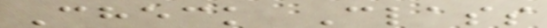Check Class
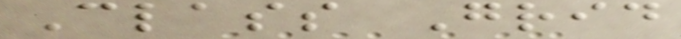Class Grid
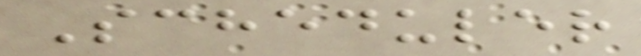Scheduler
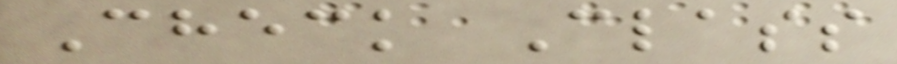Check Class
